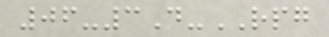06-3D-RPG
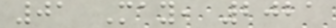01 May, 2021
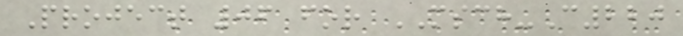Project 06 for MSCH-C220
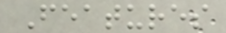Features
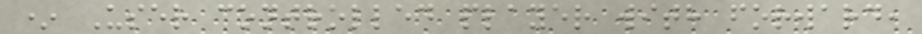* User controlled player with forward,
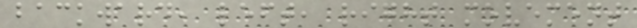backward, left, right movement
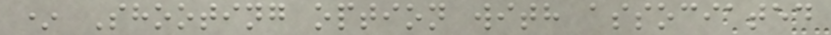* Shooting option with associated
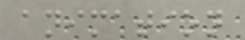animation
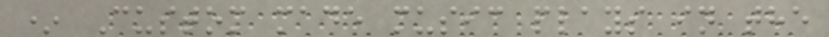* Custom made music plays in the
